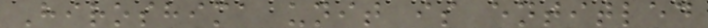Hiroshima unit is entitled
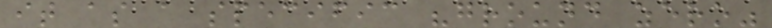it as a specific "ground zero"
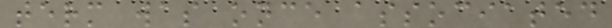term was once associated
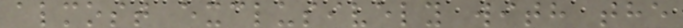almost exclusively with the
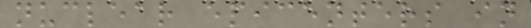nuclear epicenters in
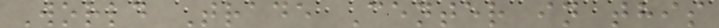World Trade Center in this
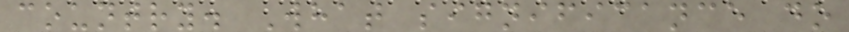country. What significance do
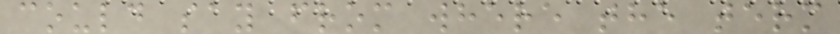could say from where the term
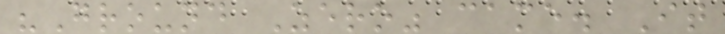"Ground Zero" came. It
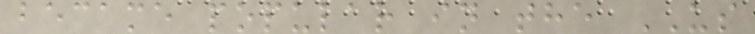became popular in the US
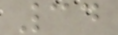34
